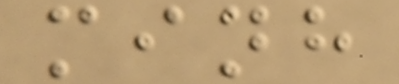minh
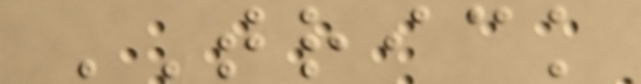TRICK
